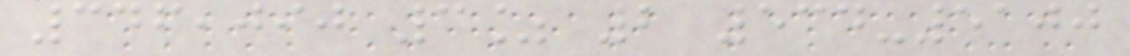346,090 3% 2 534-5100
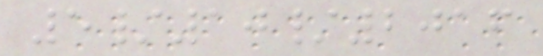5/10/2016
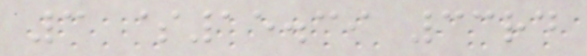3 $15.39 33rd
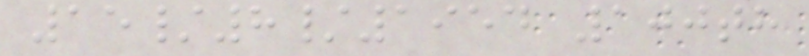15/8/1954 100th
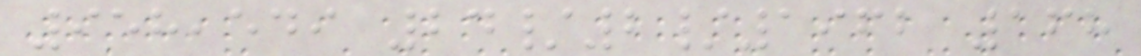958,549 24/2/1962 168
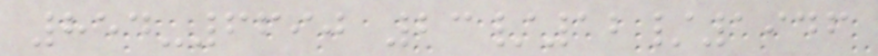854-6690 23/12/1946
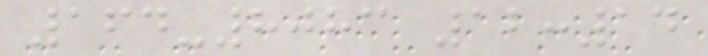164-8083 12:14
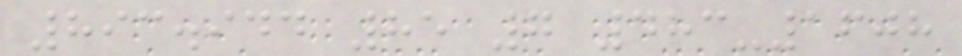893.944 85 7 483-1608
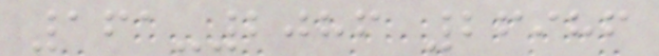161-2086 26986
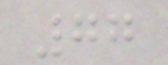77
